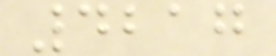4217
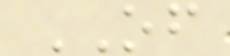OF
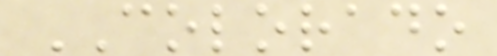COLORADO
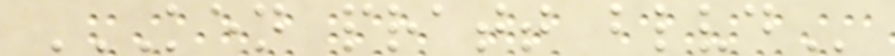KEN PRATT BLVD
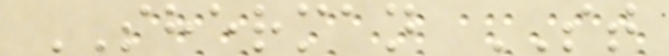SHERMAN ST
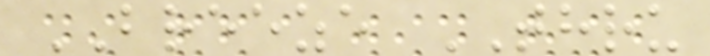BREEZE THRU
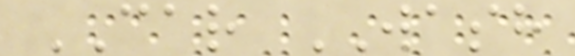CAR WASH
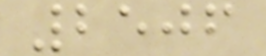2506
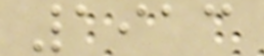1913
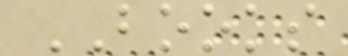BOOKS
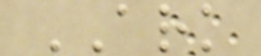ARK
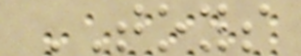TOYS
